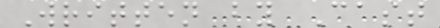Written by Cast
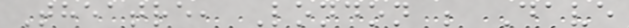Theatre, London ; Dave
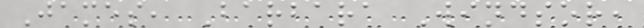James, Barbara Windsor,
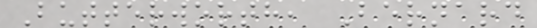Butterworth, Bernard
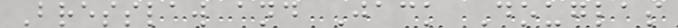Bresslaw and Jack Douglas
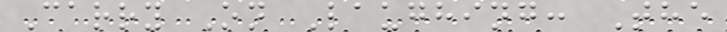Carry On Laughing: The
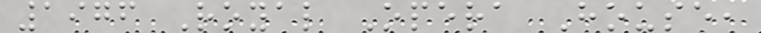1976 Royal Opera House,
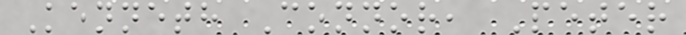Kenneth Connor, Peter
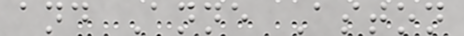and Anne Aston
